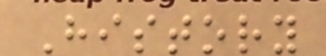History
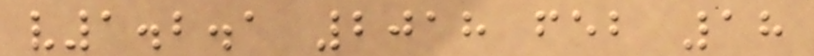v1.2.1 2018 feb 18
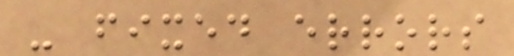- fixed errors
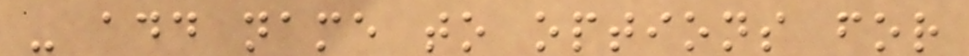- add name to options for
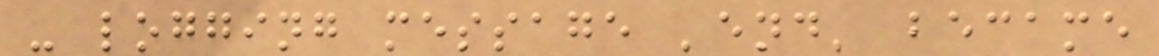- logging message 'end' became
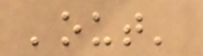'out'
